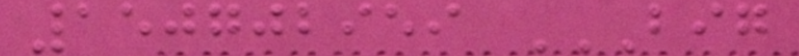150702959 BIG
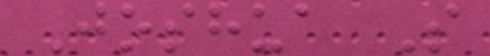Joshua S
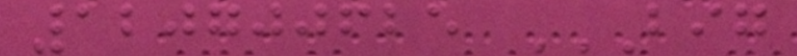120700625 BIG
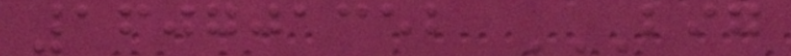160701352 BIG
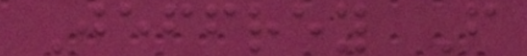Jeffrey F
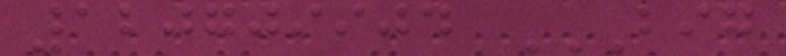120709904 BIG
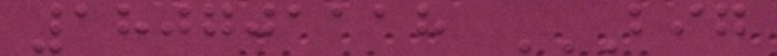180701118 BIG
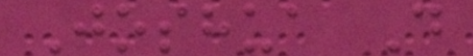Joshua D
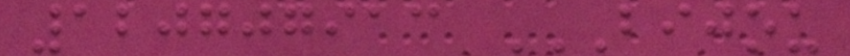120707913 BIJOU
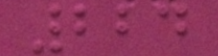224
